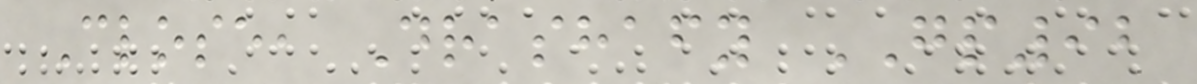Close, Drashafy GP92
